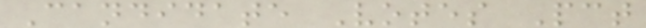Candidate Votes Pct
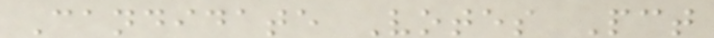Candidate Votes Pct
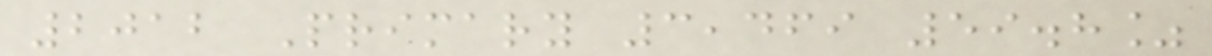2012 Primary 3,469 59.8%
